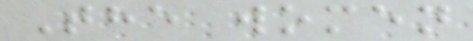The women
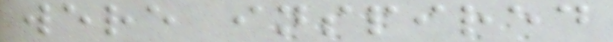were inspired
